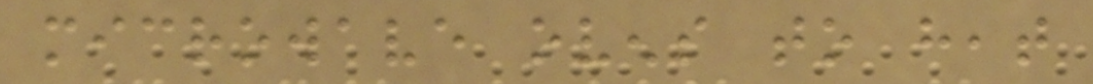microwave ovens to heat
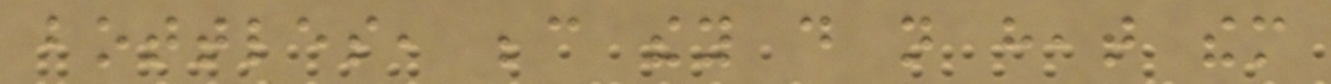bottles, because they do not heat them
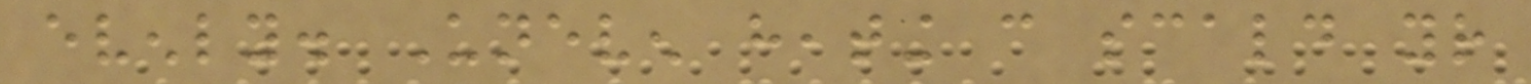evenly. Uneven heating can scald your
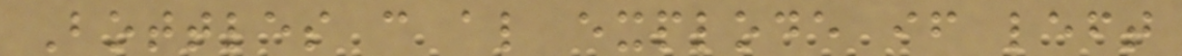Bottles can also explode if left
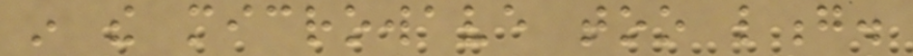in the microwave too long.
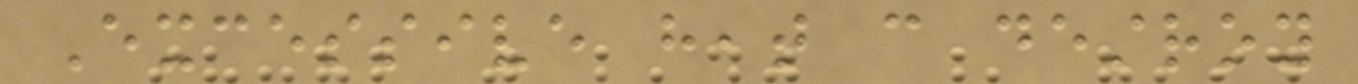Excessive heat can destroy
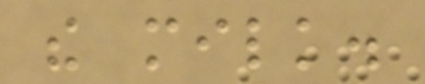the milk.
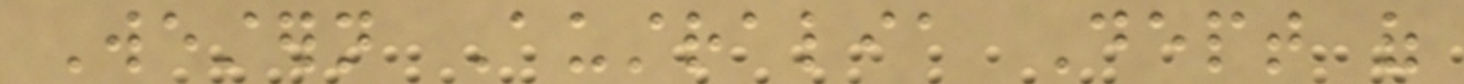Western Australia Dept of
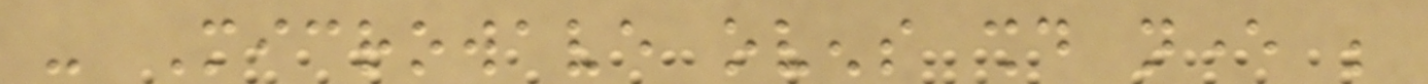- Microwave ovens should never be
